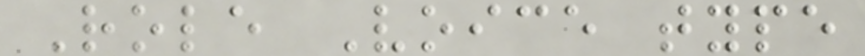Role Voice type
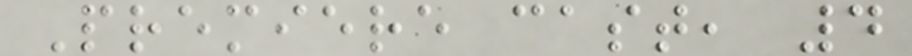Premiere cast, 4
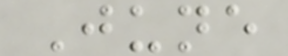June
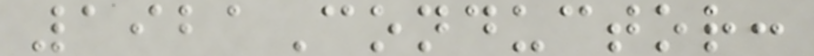1921Conductor:
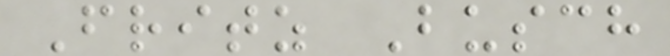Fritz Busch
